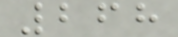268
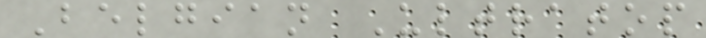Belgian Ultratop
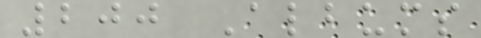200 Albums
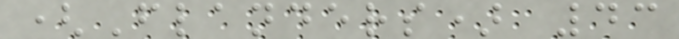(Flanders) 43
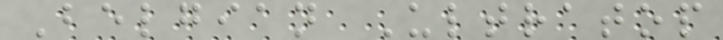Belgian Ultratop
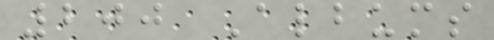200 Albums
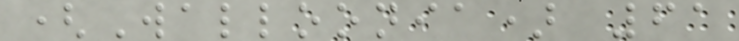(Walloonia) 61
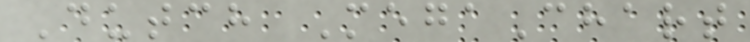Dutch MegaChart
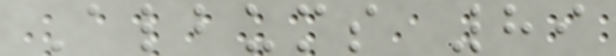Albums 89
